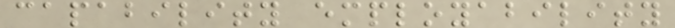capability employability
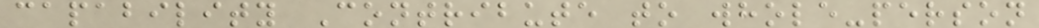capability Contribute to whole-person
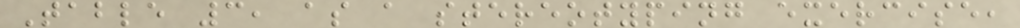Table 3, as a stereotyping exercise,
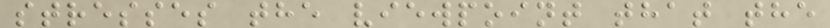stresses the viewpoint that the
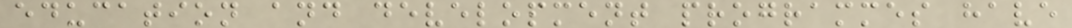education and development programmes have
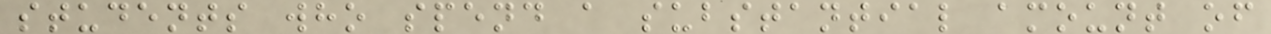students who spend a substantial amount of
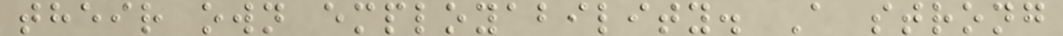their own employability. A strong
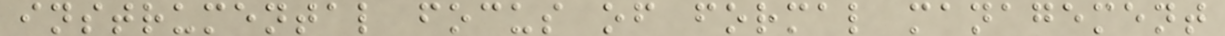instrumental focus of formal management
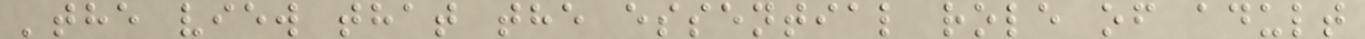'the view that the essential role of adult
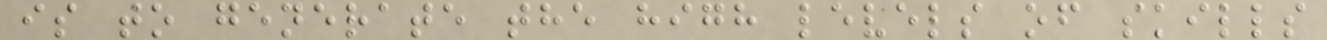is to generate the high levels of skills
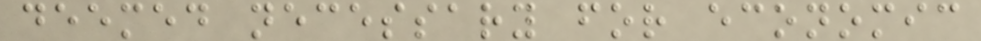deemed necessary for economic
